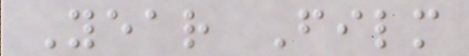Year Film
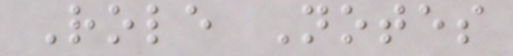Role Notes
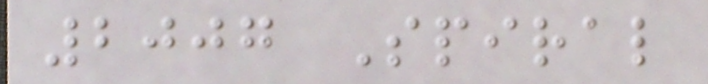2007 Spiral
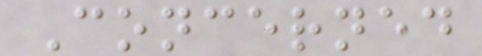Concerned
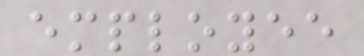employee
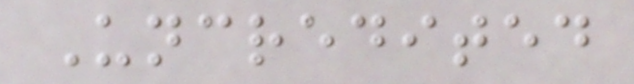Uncredited
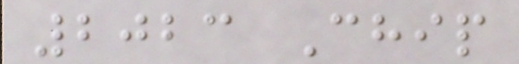2023 Chip
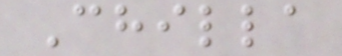Chilla
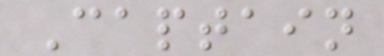Captain
